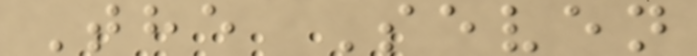The Seven
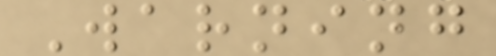Warning
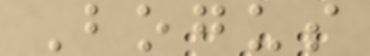Bogus
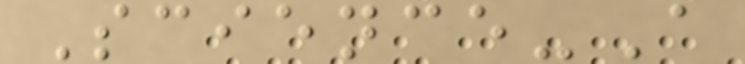Science-A
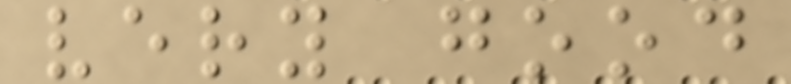very good
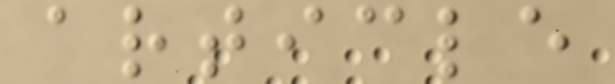article
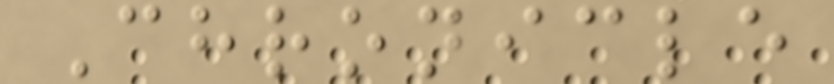Chronicle
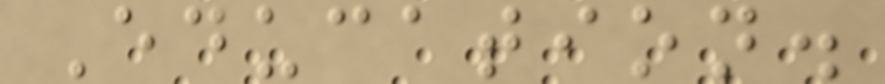Education.
